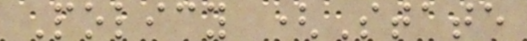Policy (State
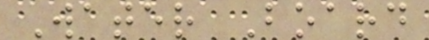Water Board
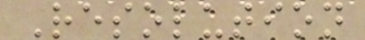Resolution
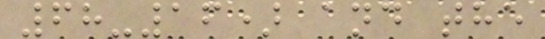68-16) and the
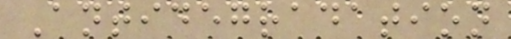Antidegradation
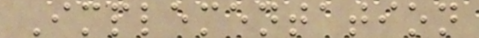Implementation
